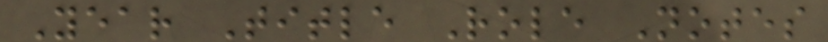Year Title Role Notes
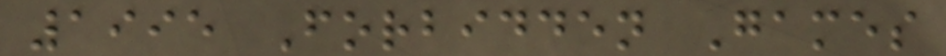1995 Forbidden Games
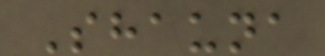Shauna
